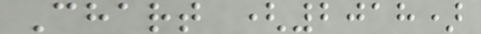Chart (2018)
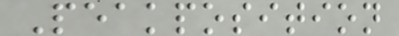Peakposition
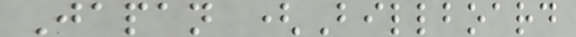Japan (Billboard
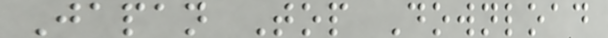Japan Top Download
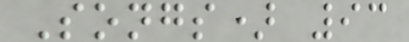Songs) 93
